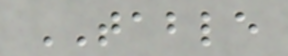TABLE
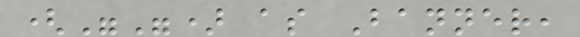("") as Banner,
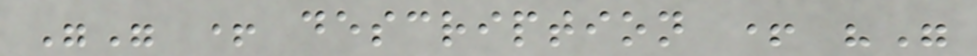"" + description + ""
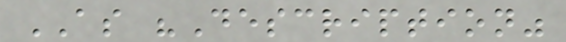AS "Description"
